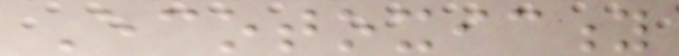Ecotoxicity
